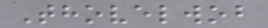Thovelwob
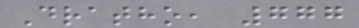Dratho, 777
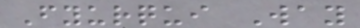Fyurqui Way
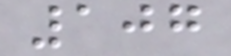107
